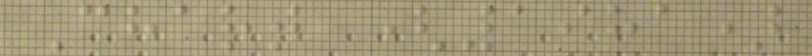Chart (1981)
